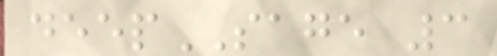deepSAGE 3
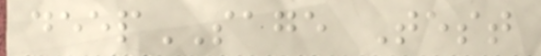deepSAGE Test
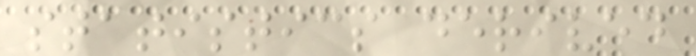statistics derived
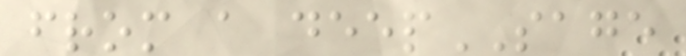from a deepSAGE
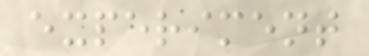experiment
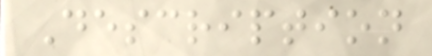Description
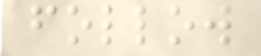follow
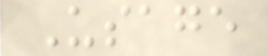Usage
